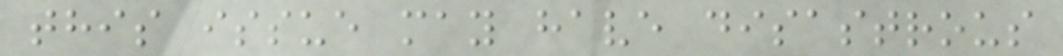this issue may have disastrous
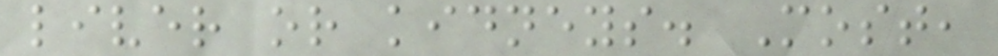liver or kidneys. Most,
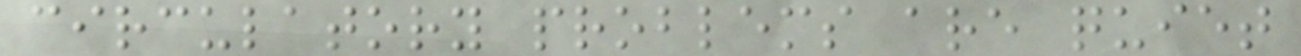circulatory problems are quiet
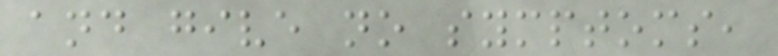and give no symptoms,
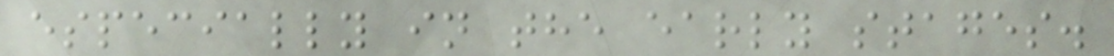especially in the early stages.
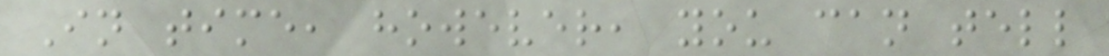In time, however, you can tell
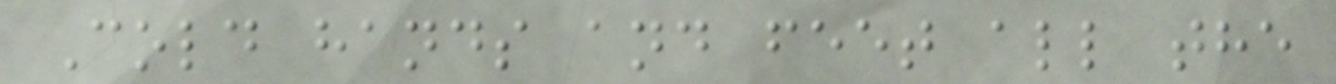Cold hands and feet all the
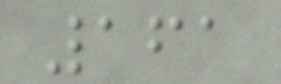161
